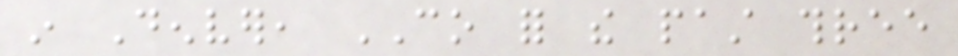in Denver, CO for the past three
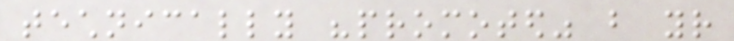technically "promoted" but your
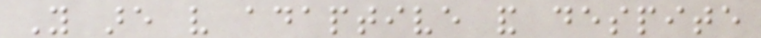You are very adaptive and despite
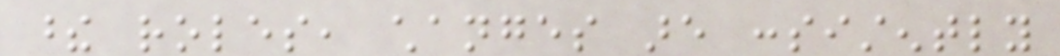these roles, changes are consistently
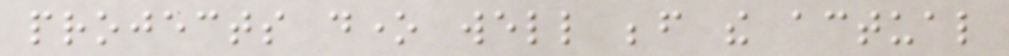projects done well before the actual
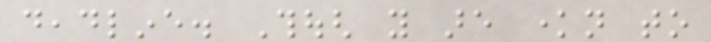deadline. Though you are known to
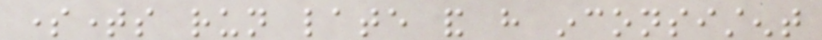sometimes run late and have inconsistent
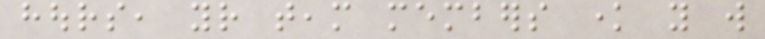hours, your team members know you will
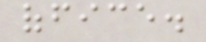office.
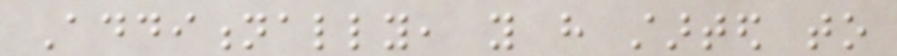Additionally, you have started to
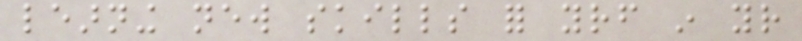learning new skills for yourself in your
